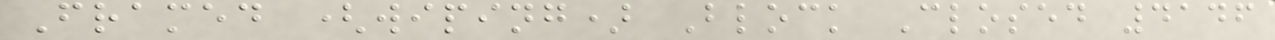Framed (wiping) Block Closed 4146
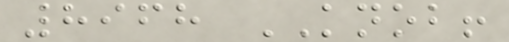8968 KNOB!
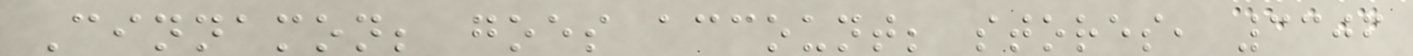Cinnamon; goes account; stores, 3306
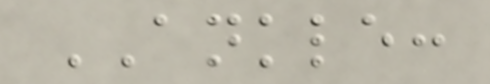ANKLE:
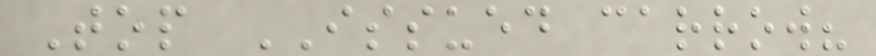Top ISSUED carrow?
